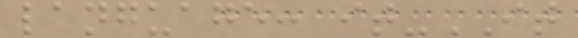language: it-IT
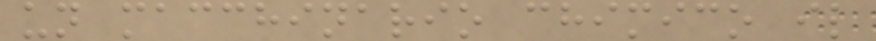un macchinario chimico il
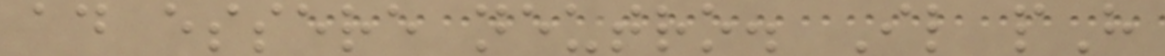ad essere neutro. Il pH
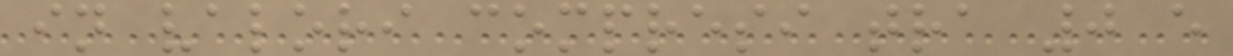in valori compresi tra 0 e
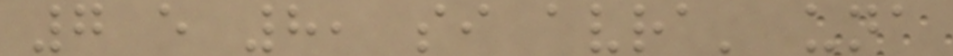7 e 8, si avra' una
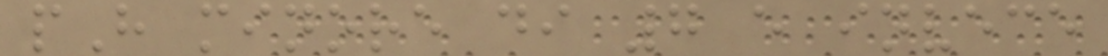pH minore di 7 e invece
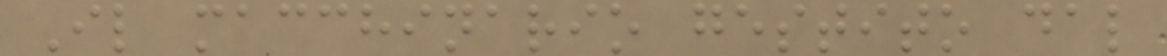Il macchinario gestito dal
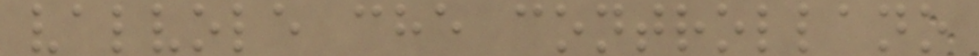valvole che controllano
